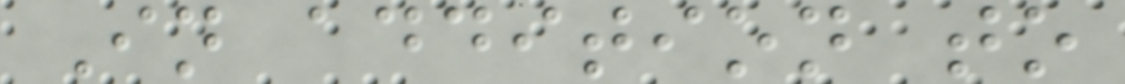In addition to
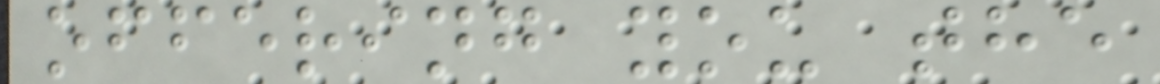offering you the
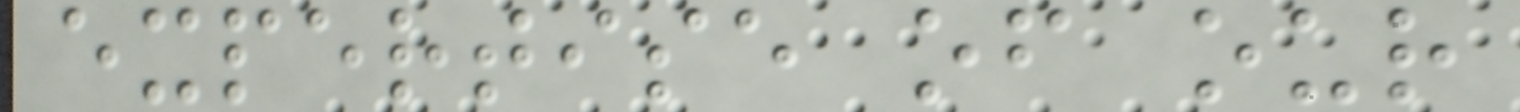expertise of our
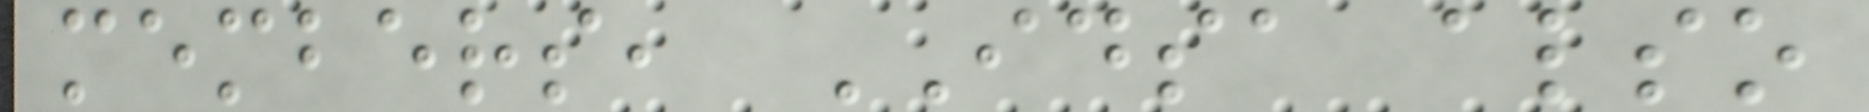members, IDSA also
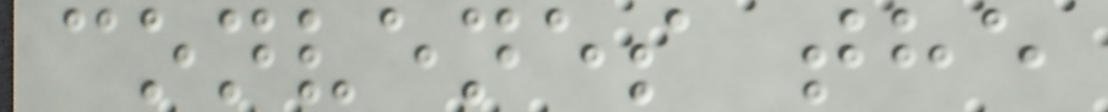convenes the
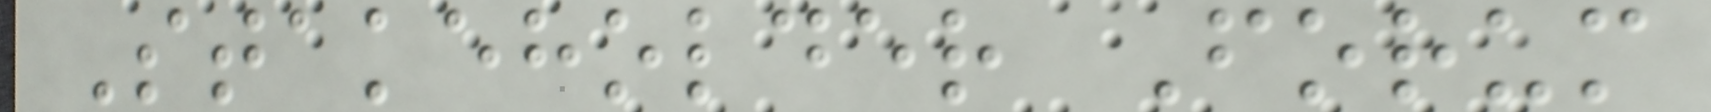Stakeholder Forum
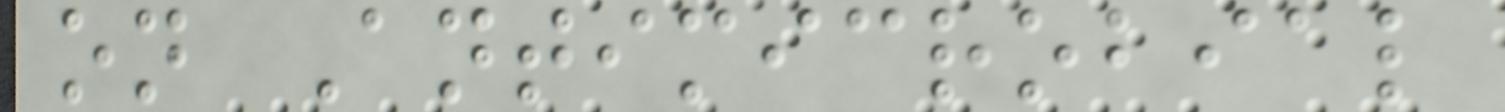on Antimicrobial
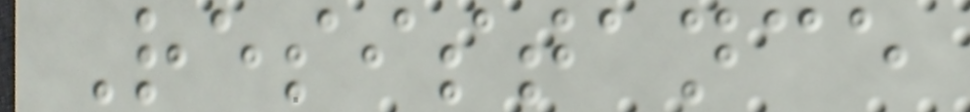Resistance
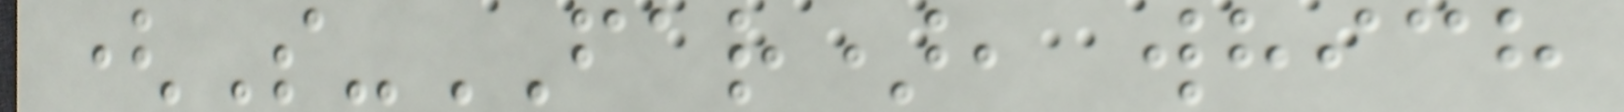(S-FAR), which
